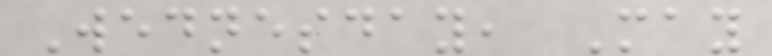Wednesday, May
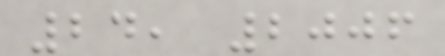24, 2006
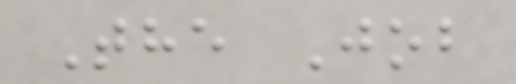The Job
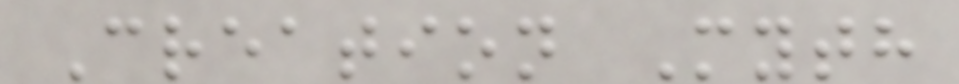Creation Myth
